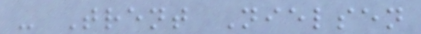- Trent Nielsen
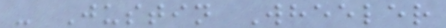- Justin Wheeler
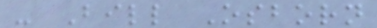- Bill Osborn
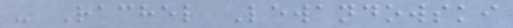- Rachel Lewandowski
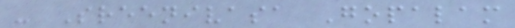- Sreenivasa Gopalam
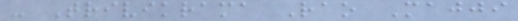- Trivikrama Rao Majji
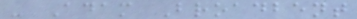- Adam Broadbent
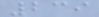239
